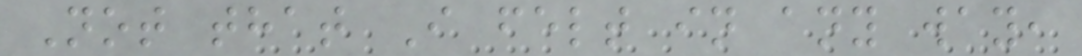Not that I felt in any way,
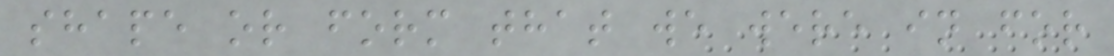shape or form that we were in for
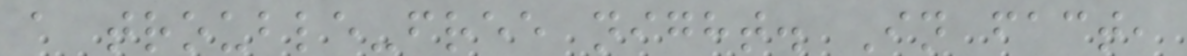a trouble-free night. In fact,
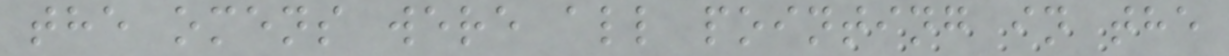the omens were all pointing in the
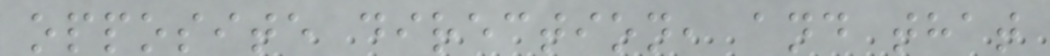opposite direction, and that
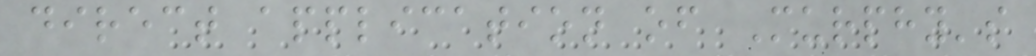direct application of Murphy's
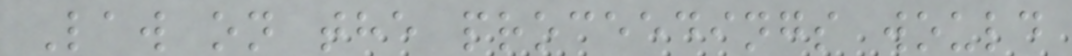Law on the proceedings would
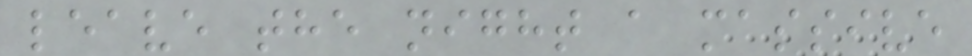leave the night a massive
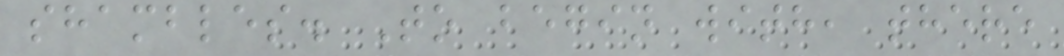shambles. To begin with, there
